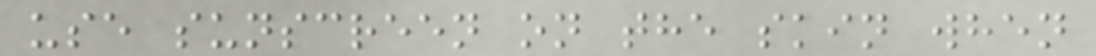use sunscreen on the skin when
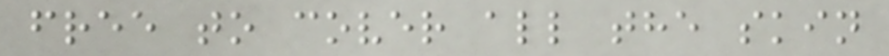free to cover all the skin
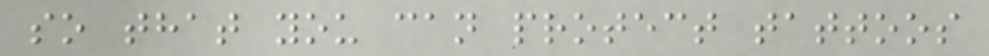so that you can protect tattoos
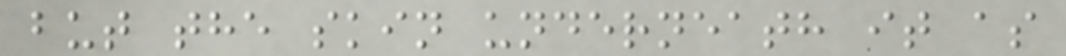but the skin underneath it as
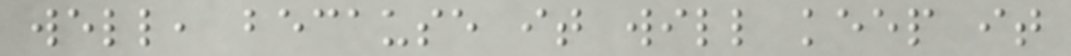well, because it will keep it
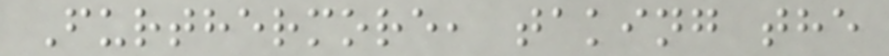Furthermore, taking the
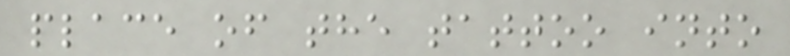place of the tattoo into
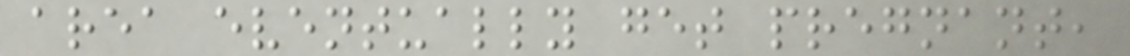area eventually get pregnant,
